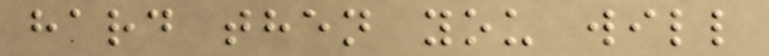hard then you will
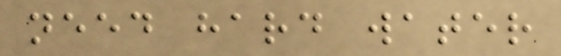need hard water
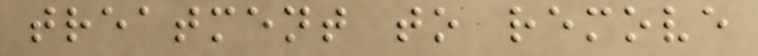treatment to remove
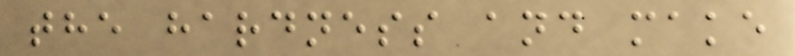the hardness and make
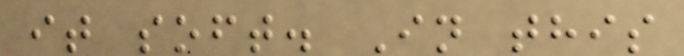it soft. In this
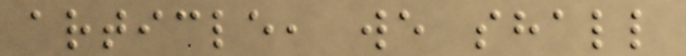article, we shall
